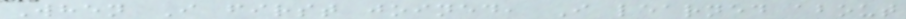When I first joined, I learned about
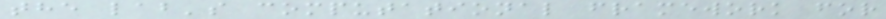the lab's computational framework for
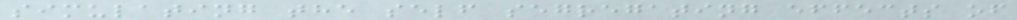simulating the self segregating effects of
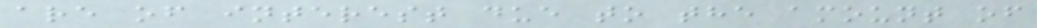are of interest due to the amount of
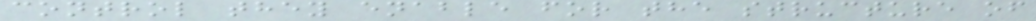control they enable for the structure of
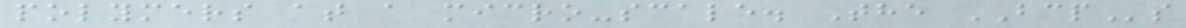polymers at a micro-scale. The BCPs
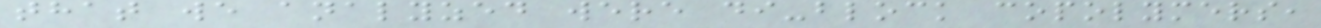that we analyzed were di-block copolymers,
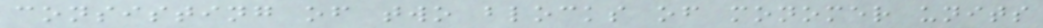consisting of two blocks of monomer units
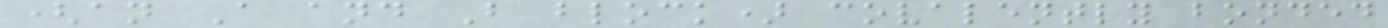(an A and B block) covalently bonded
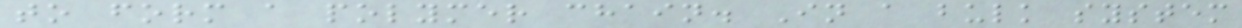to form a polymer chain. In a bulk system
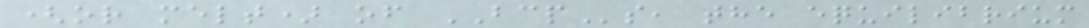(or melt) of BCPs, the equilibrium
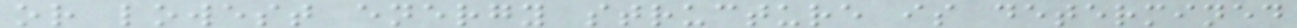or lowest energy structure is determined
